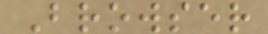Browser
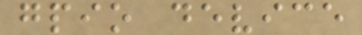gpio device
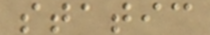static
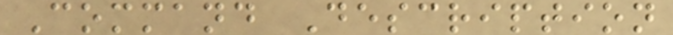Command Description
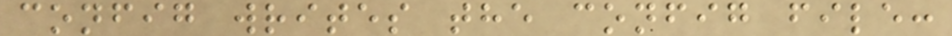config writes the config file:
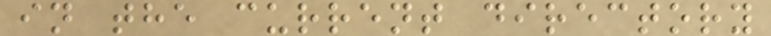in the current directory
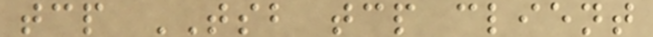tcp TSB tcp client
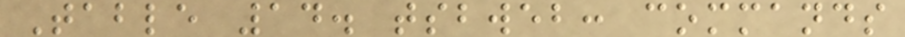Table 14. tsbweb: commands
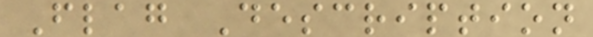Flag Description
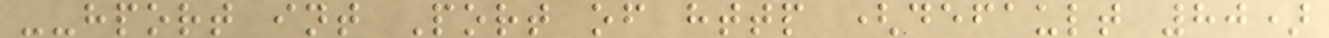--hport int Port of http (default 80)
